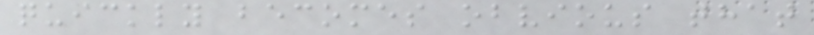quickly becomes obvious that
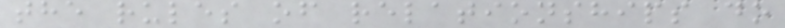the rules of relationships do
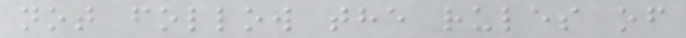not follow the rules of
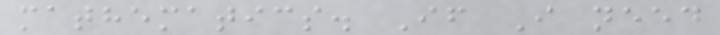mathematics. If I need
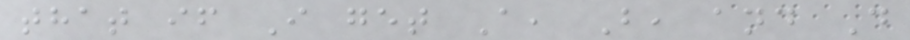that if I get A, B, and D
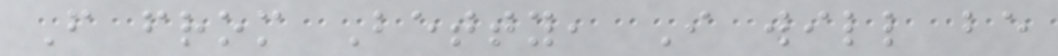F from Betty, I will be
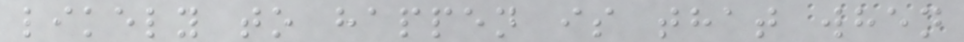likely to happen is that when
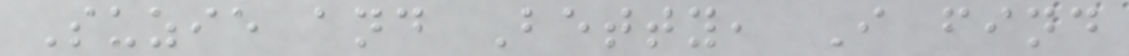Suzie and Betty, I find
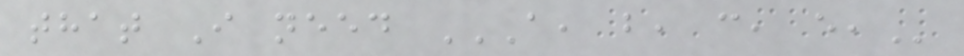that I need A, B, C, E,
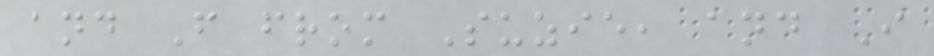and F from Suzie, and I
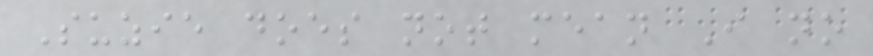Suzie does not mean I no
